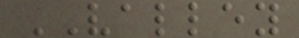VALLEY
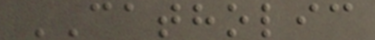CATHOLIC
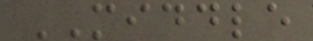MIDDLE
